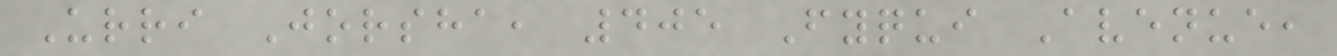Urri Jorsha, 405 Fyqui Avenue,
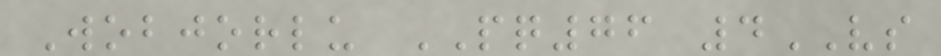Wobjorlu PQ76 4VS
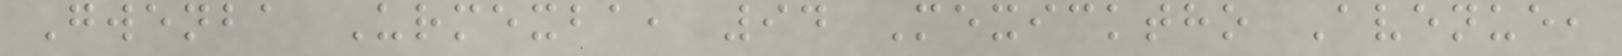Gwenba Urmexba, 94 Mexicktho Avenue,
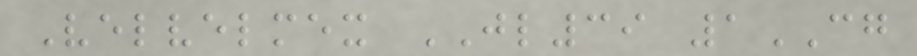Velvelmex JL39 1CG
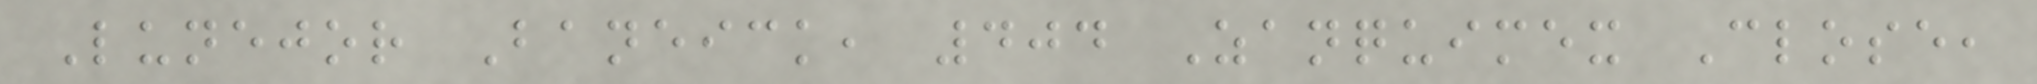Lunejor Baneick, 404 Zanquimex Close,
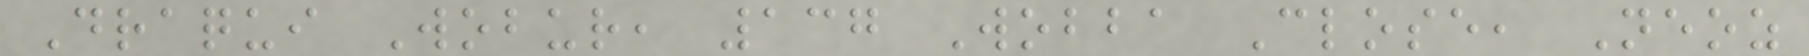Draqui Wobur, 137 Wobba Close, Neoz
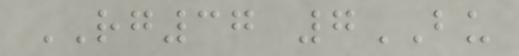RG37 7BU
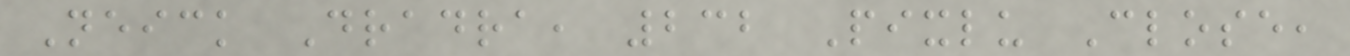Neick Dradra, 232 Pixlu Close,
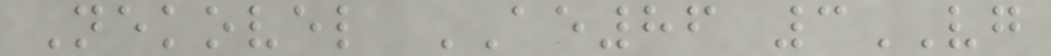Nekovel AE86 3VG
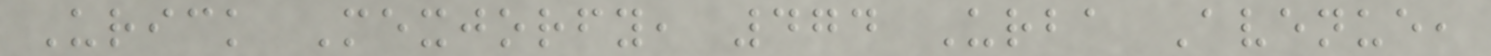Urick Mexjorfy, 474 Urba Avenue,
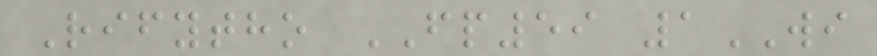Rifytho FP59 1WI
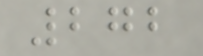272
